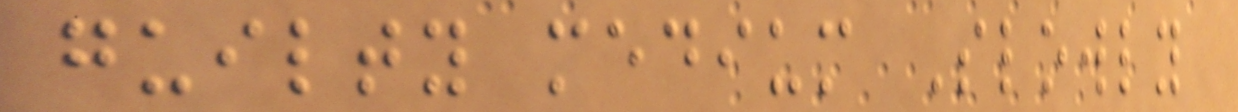guilty medium Slowly
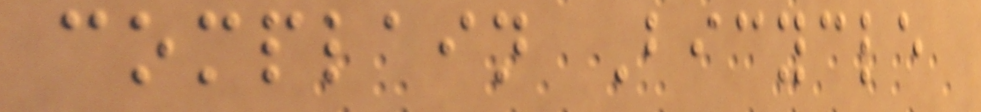complain Bicycle
